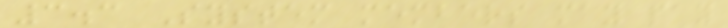3.3 System members may pay
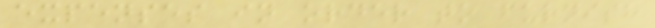expenses in order to furnish
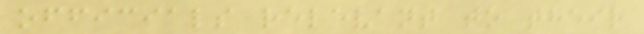officials relevant to their
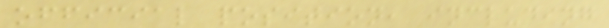official position, including
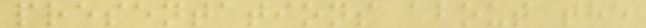presentations about the
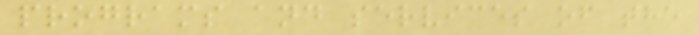programs and services of the
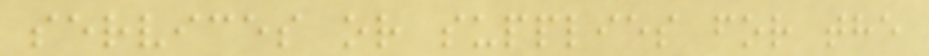services or supplies for the
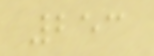253
